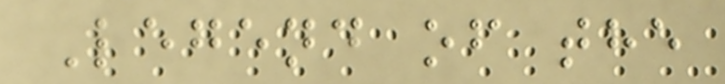Legend of the
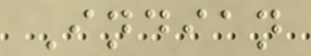Indian
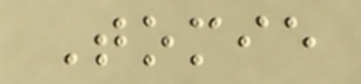Tomie
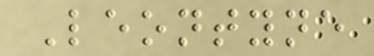Leontyne
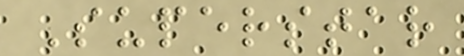Superstar
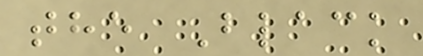the Black
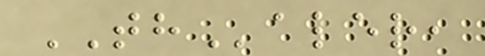THaler,
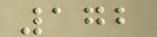172
